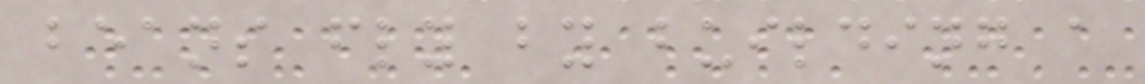beans fly by building a
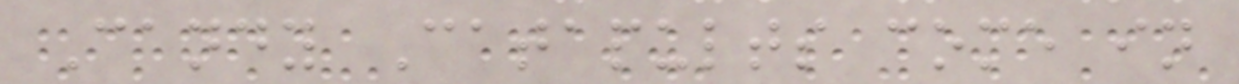Candy Catapults come in
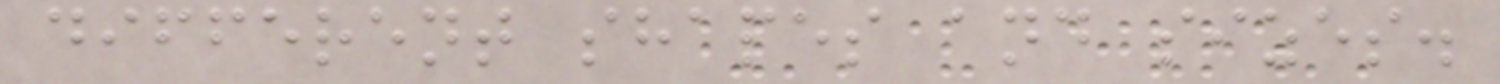different shapes and sizes.
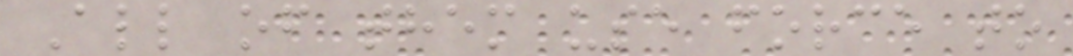All of them use force to
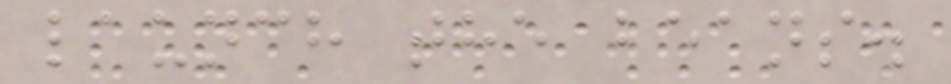launch the beans.
